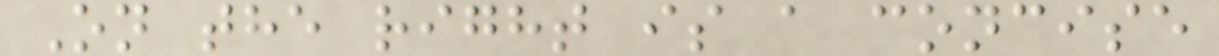On the right is a concise
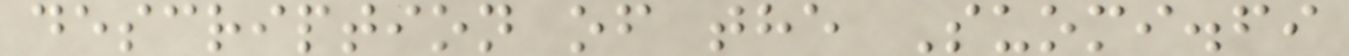description of the Suomi.fi
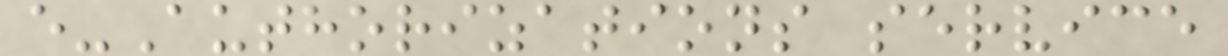e-Authorizations service
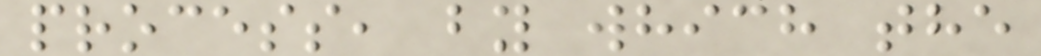process, by which the
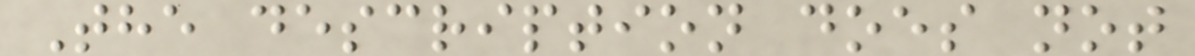The description does not
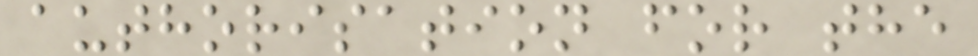authorisation for the
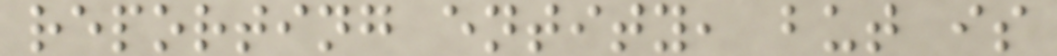reporting entity, but is
